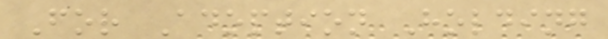For Adoption Holding
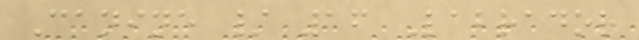Canine / 16 Labrador
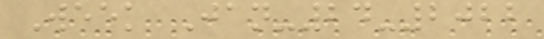Week Jan-24-2022
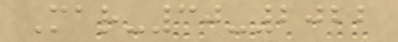Mar-30-2022
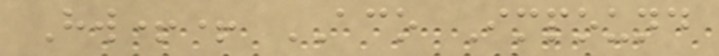Hw++ ACO Impound
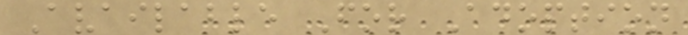Available For Adoption
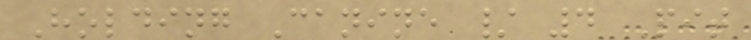Holding Canine / 4 Pit
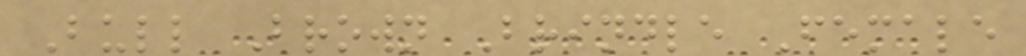Bull Brown Brindle Female
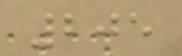205
